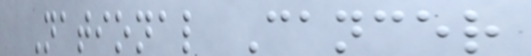National Cancer
